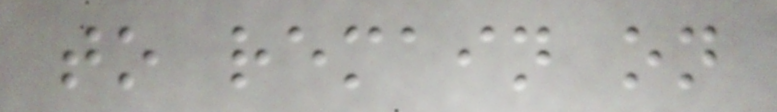to remain on
